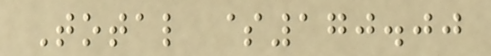Total $170.00
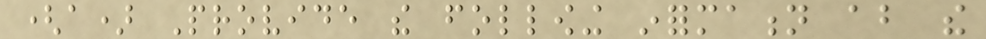(a) Provide the following information about the
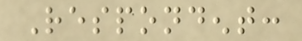Respondent:
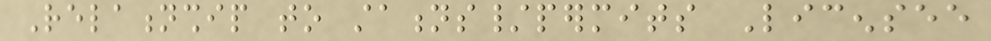Relationship to stations/permits Licensee
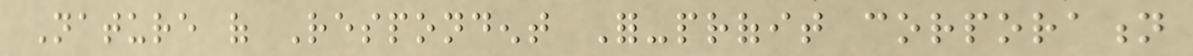Nature of Respondent For-profit corporation
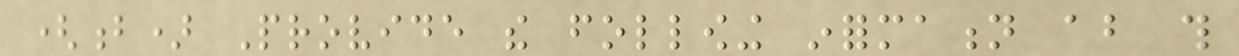(b) Provide the following information about this
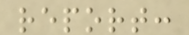report:
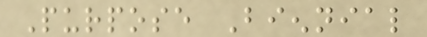Purpose Biennial
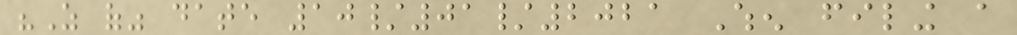"As of" date 10/01/2021 When filing a
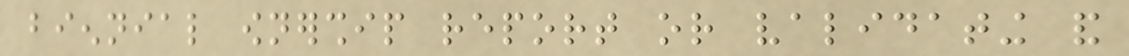biennial ownership report or validating and
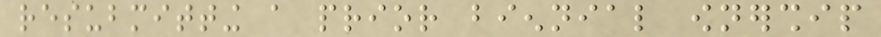resubmitting a prior biennial ownership
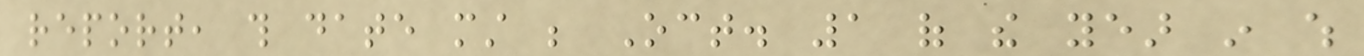report, this date must be Oct. 1 of the year in which
